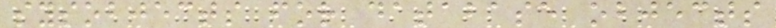sysobjects for database objects
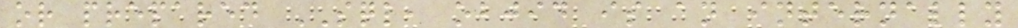or prepared SQL, objid is an internally
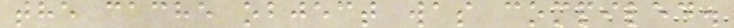the cache object was compiled.
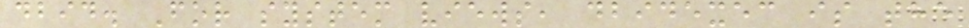dbid. For system views, dbidexec is the
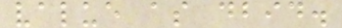value as dbid.
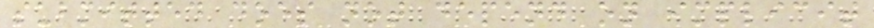submitted does not depend on implicit
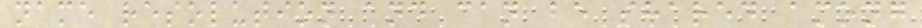name resolution and can be shared among
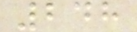248
